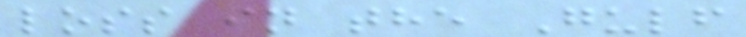loss in the Gulf
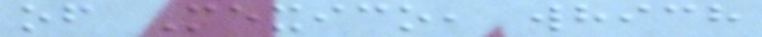of Mexico, which
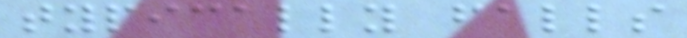typically falls
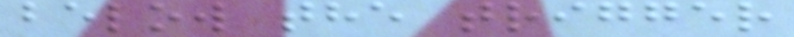below the trigger
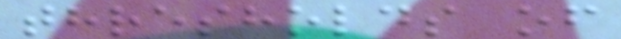thresholds of
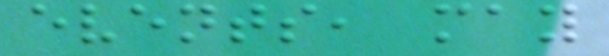events, may
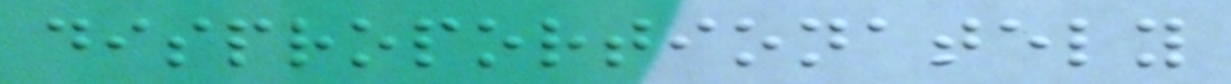disproportionately
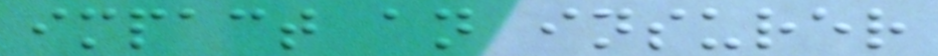impact an insurer
